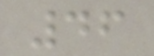46
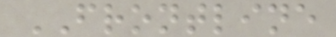FRONTLINE
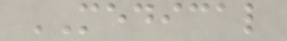MEDICAL
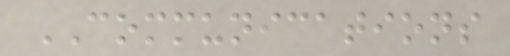COMMUNICATIONS
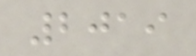2019
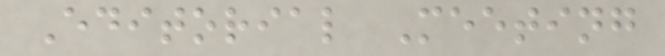Editorial Meeting
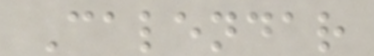Calendar
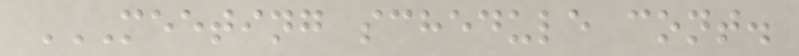MEETING SCHEDULE CONT.
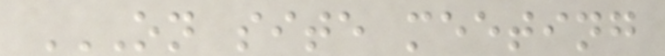ON SITE MEETING
